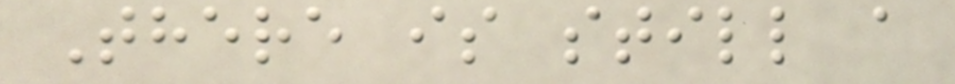There is still a
